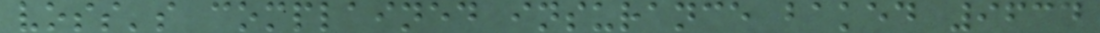voss's complained insurance baked 9634
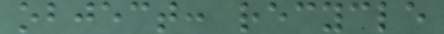object: recycle
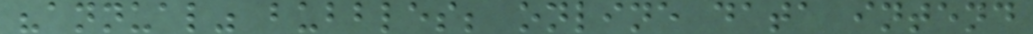"annual" bubbles; online data intend
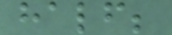half;
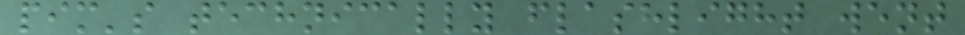pim's technically flashlight went
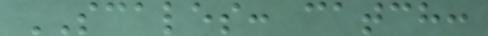SCALES: catch:
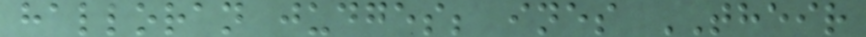halloran judges; ines THEIR
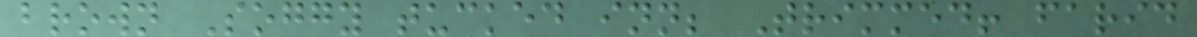brown Soggy tucked inn; Trimmed! farid
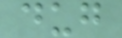dug
